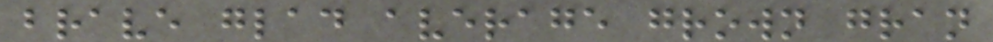brave glad average grown gran
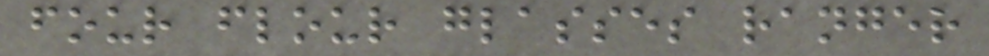four flour glasses ranger
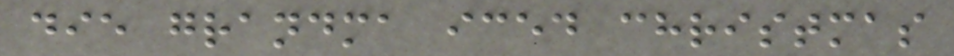die grandma iced christmas
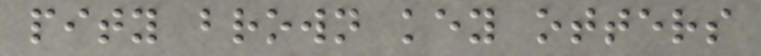pity brown key otters
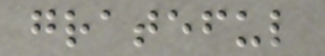grateful
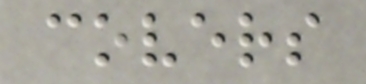covers
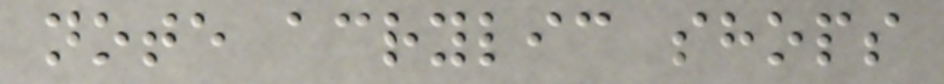note acrylic shops
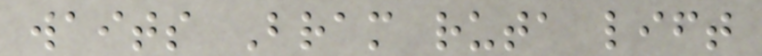waits Bram ruta lift
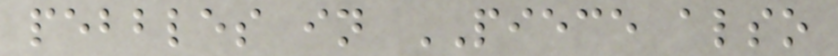pebbles in PIECE also
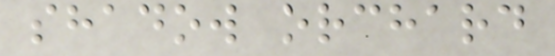shadow orchard
